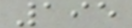195
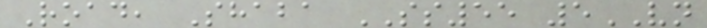Road, Shaba SS55 5VN
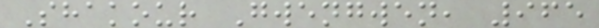Shakour Gwengwen, 965
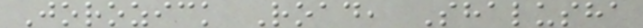Jorozick Road, Shalusha
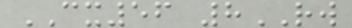CX56 8RW
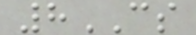8CS
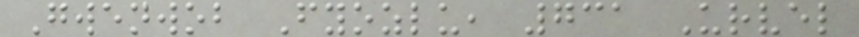Gwenwob Fyozlu, 731 Urvel
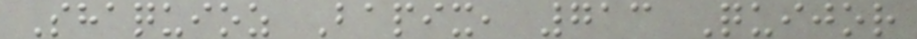Shaquioz Bapix, 713 Quijor
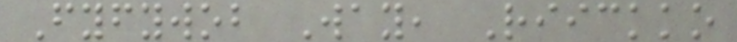Fyfywob Way, Riickko
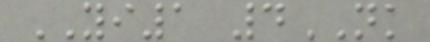YI1 4NK
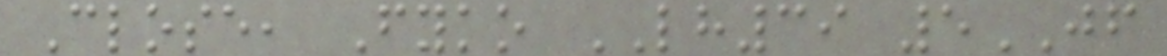Close, Fyko LH39 5JF
